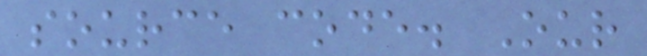source code. Our
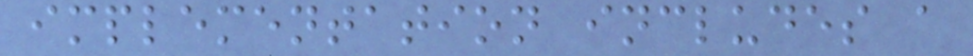implementation includes a
